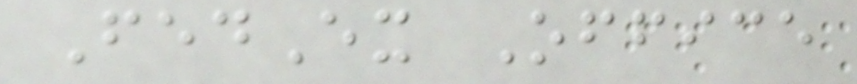FedEx Office
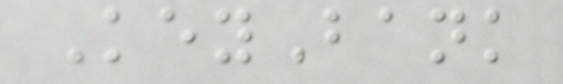KeyBank
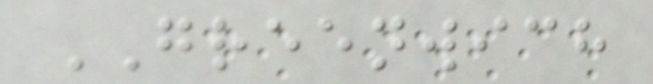GREENWICH
